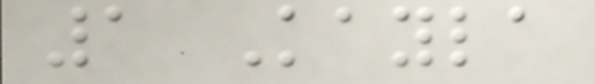1 Kayla
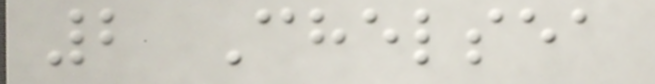2 Chelsea
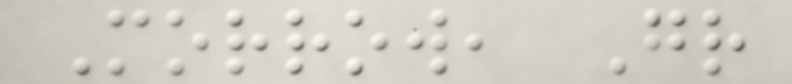Morrow, Gr
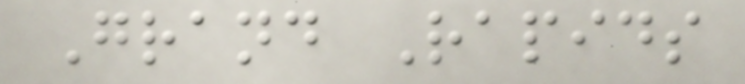Grand Rapids
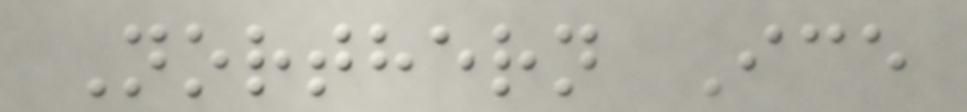Northern Ice
